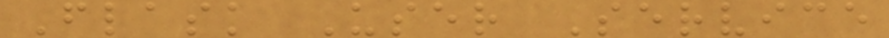Flask User Service
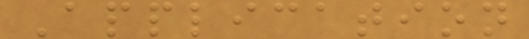Application
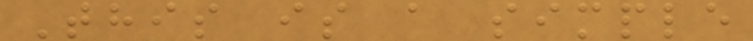This is a simple
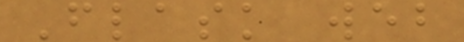Flask web
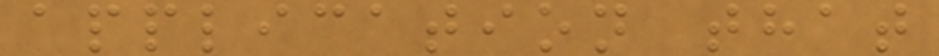application that
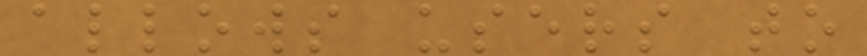allows users to
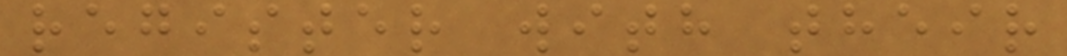register with their
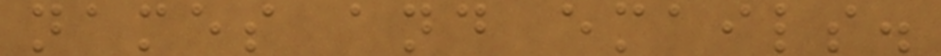names and emails.
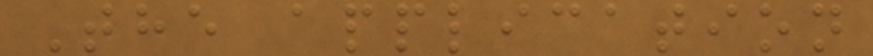The application
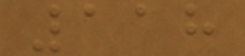118
